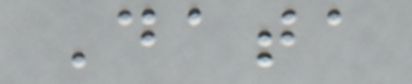Data
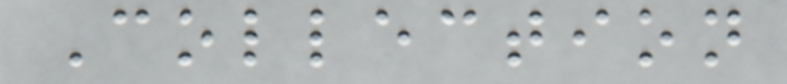Collection
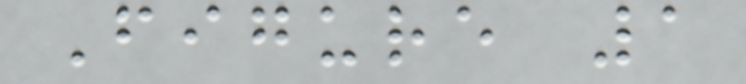Figure 1
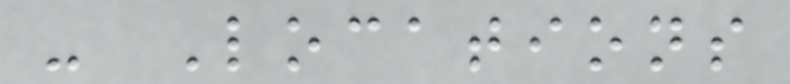- Locations
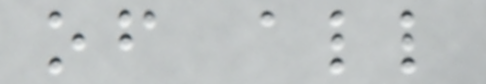of all
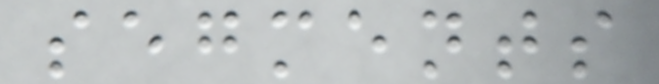segments
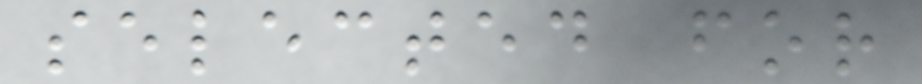selected for
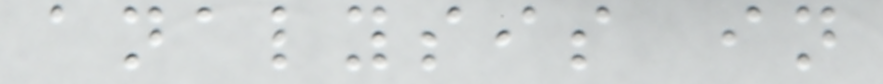analysis in
